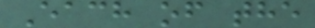Each of the
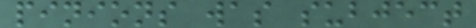pinions was subject
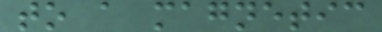to a magnetic
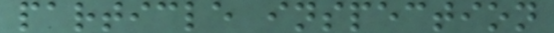particle inspection
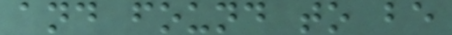and found to be
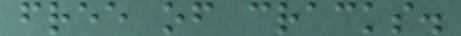free of cracks.
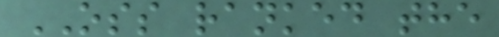OSS ranked the
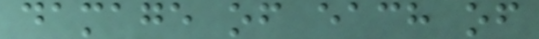damage of each of
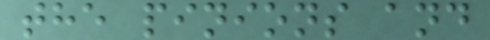the pinions and
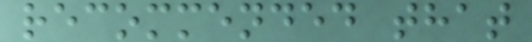recommended that
